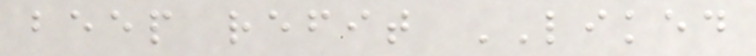beep refit LIKED
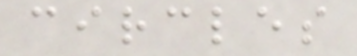circles
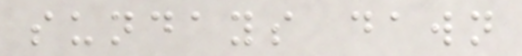sundays dawn
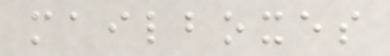mailboxes
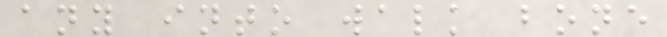any into walk bone
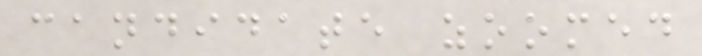candidate zoomed
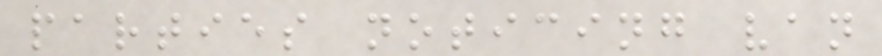parties noticing van
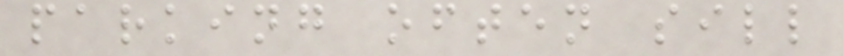parking often sill
